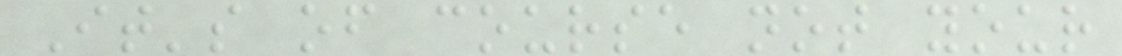It's of course not your
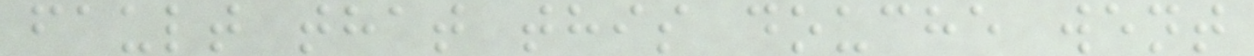fault that this douche went
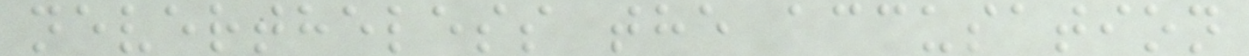nevertheless the accusation
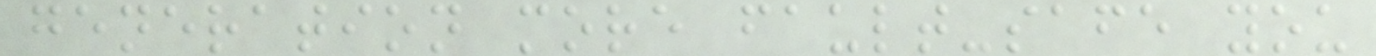generation more fault-safe you
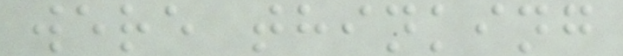were thinking
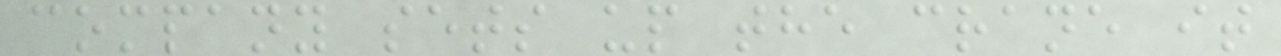company sets up the crane it
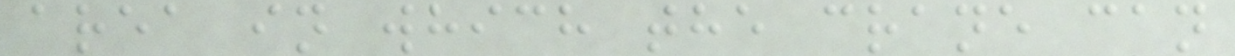area in which the crane can
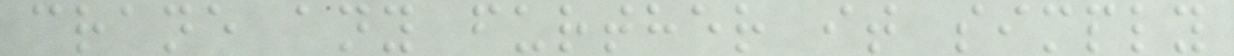crane any further it simply
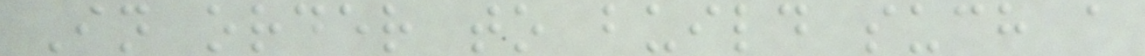In order to build such a
